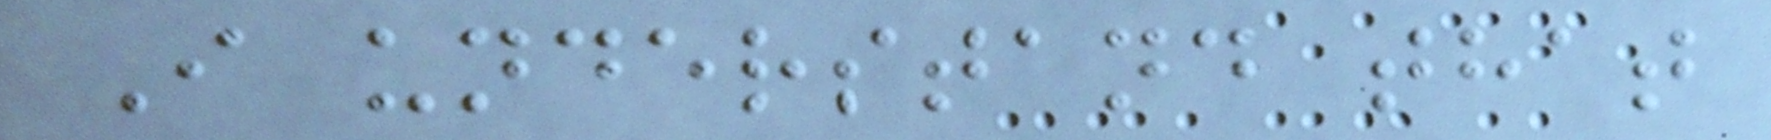I understand that
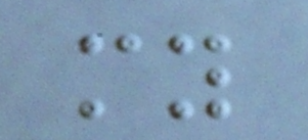my
